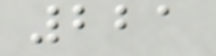221
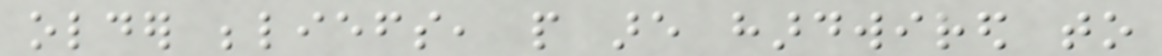older beliefs, people are hardwired to
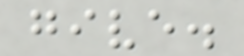give.
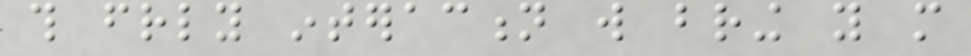this friendly interaction will bring you more
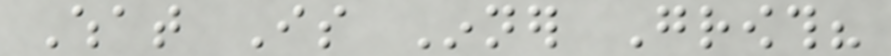What Is Inner Growth?
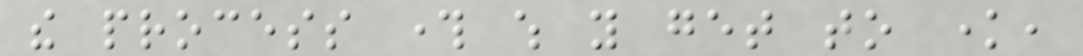the process through which you get to know,
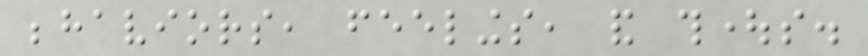behaviors, feelings, and thoughts.
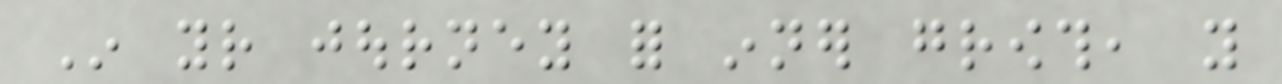In your journey for inner growth, you
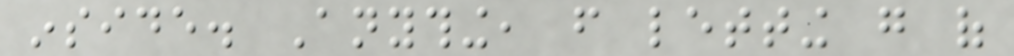inside. Anything, from letting go of
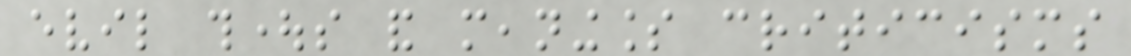evil thoughts and meaningless criticisms
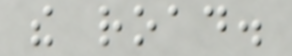the road.
